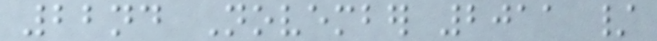22nd November 2011 /
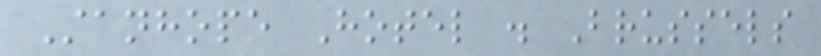Stanhope Hotel . Brussels
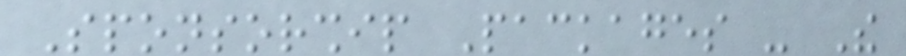Sponsorship Packages - The
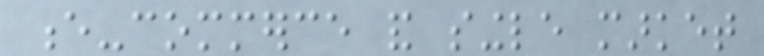e-commerce and single market
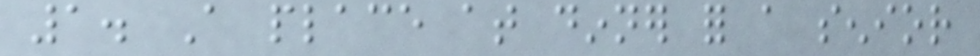1. A place at dinner for a senior
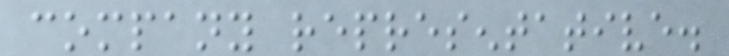company representative.
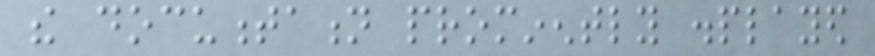the documentation prominently displayed
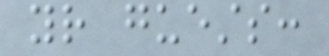your guests:
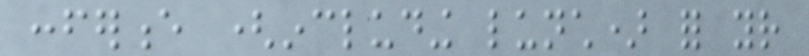conference (including lunch) for your
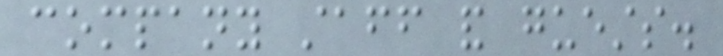company staff and guests.
